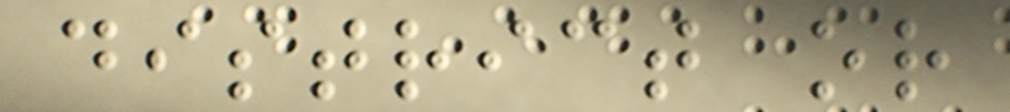district or
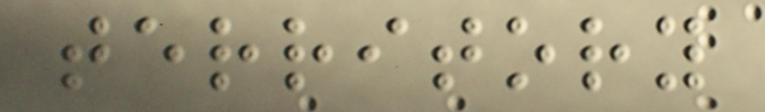territory
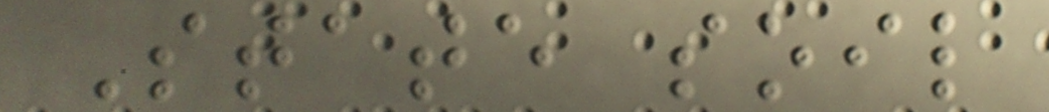State soil
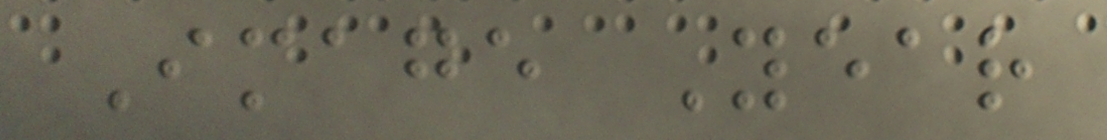Image Year
